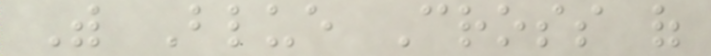With Blue Cross of
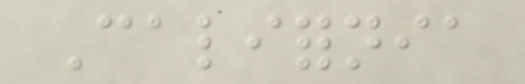California
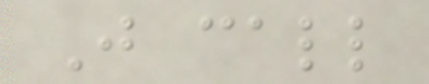Just call
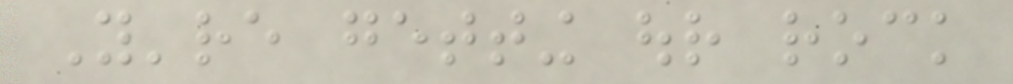You're getting our rock
